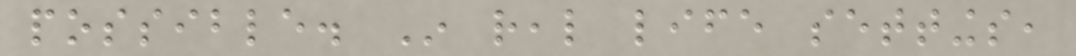possible. In real life settings,
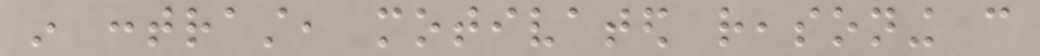in contrast, motivated reasoning can
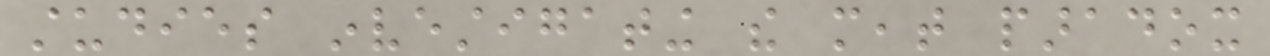studies investigating the meat paradox
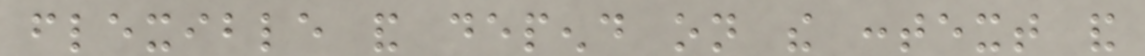flexible and depend on the context and
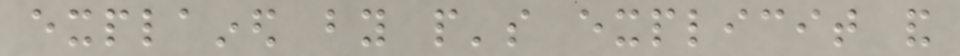explained by people's explicit and
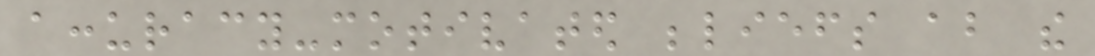accuracy-motivated beliefs about the
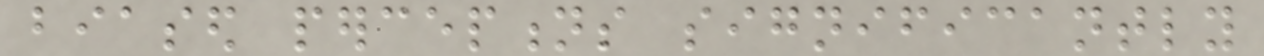biased perceptions significantly
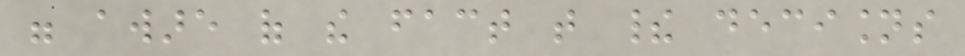were aware of the fact that their decisions
